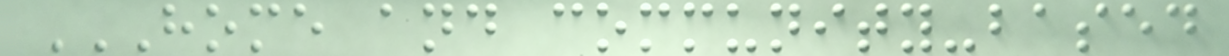HOME AND COMMUNITY-BASED
